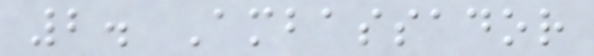2. Ambassador
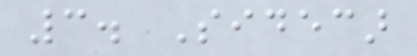3. Sidecar
